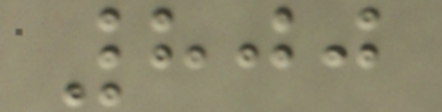800
